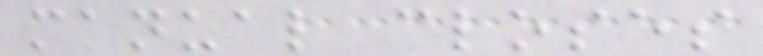manual closes
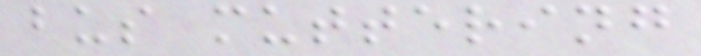bus muttering
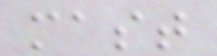mast
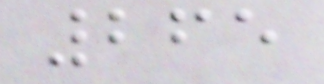265
